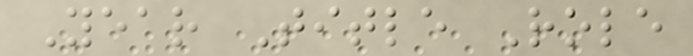Year Title Role
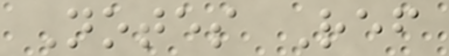Notes Ref
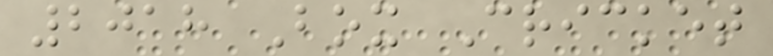2018 Box Cricket
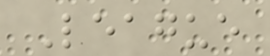League
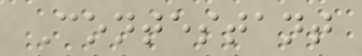Contestant
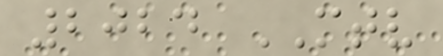2024 MTV
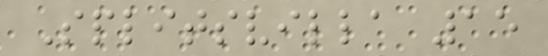Splitsvilla 15
